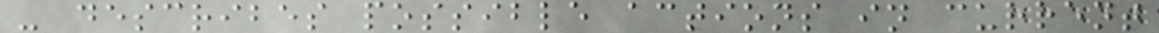- describes possible actions in current
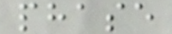phase
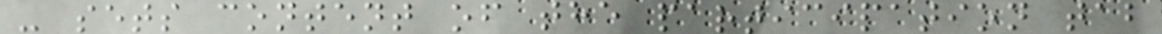- sets content of the participation tab
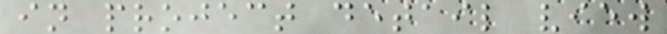in project detail view
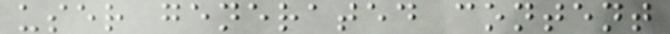user generated content
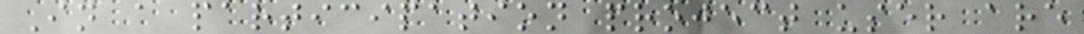In a participation project user are
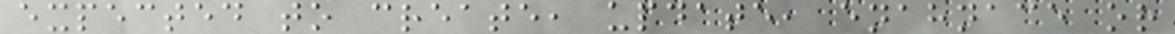expected to create, update, enahnace or
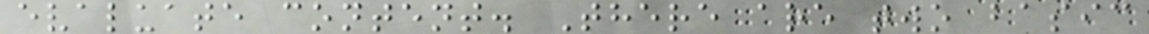evaluate content. There are two basic
